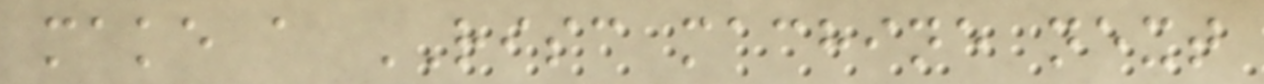make a RISC machine next
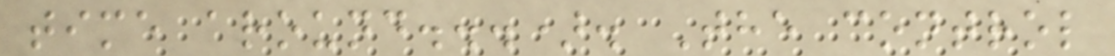time around...). The control
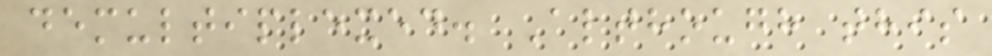demultiplexed. Although this
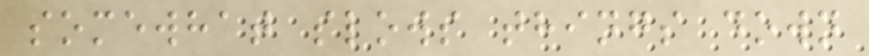somewhat slows things down
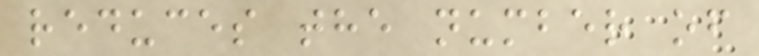reduces the number of
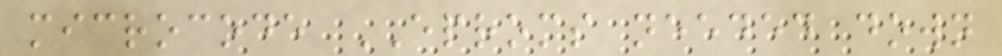microcode EPROMS needed down
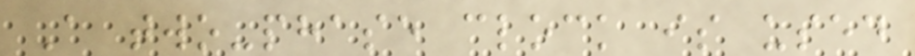A two-phase clock is used
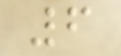6
